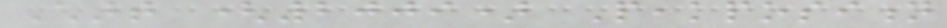Chart (2009) Peakposition
